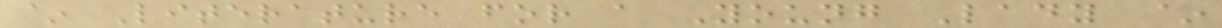~ Literature for a Young Lady ~
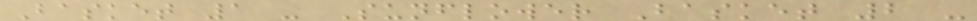Basket 1 - Sunflower Basket 2 -
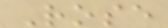Rose
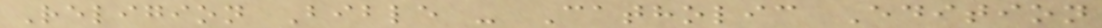Religion Bible - Catholic Edition
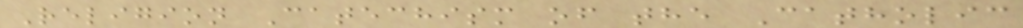Religion Catechism of the Catholic
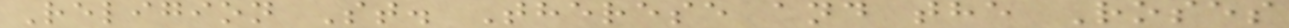Religion St. Therese and the Roses
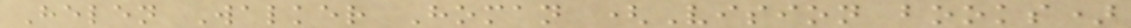Helen Walker Homan (Vision books)
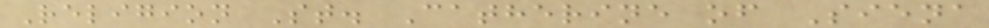Religion St. Catherine of Siena
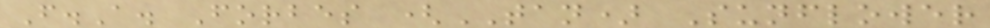F.A. Forbes (TAN) Sunflower
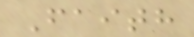Faith
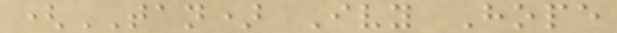(TAN) Ivy Hope
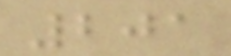201
